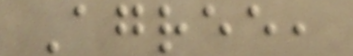Agree,
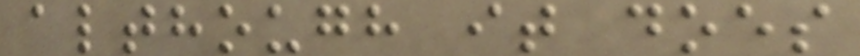although it does
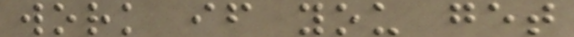work if you get
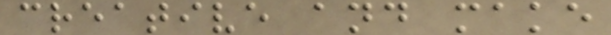creative and make
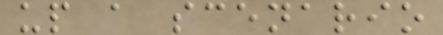up a scenario
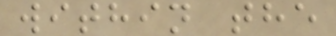within the
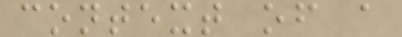context of a
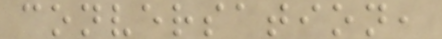conversation,
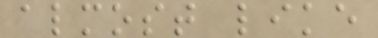almost like
